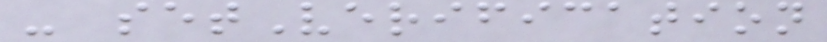- setVerification
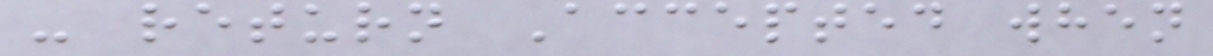- return Accepted when
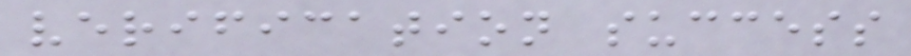verification success
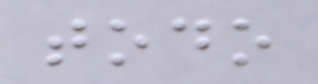todo
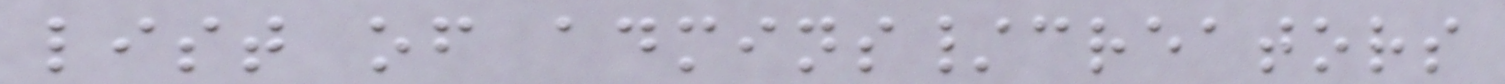list of admins/creators
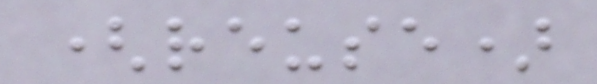(reuse)
